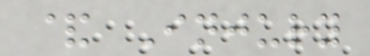& Injury
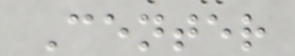Center
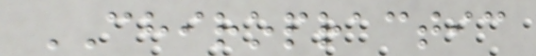CHIROPRACTIC
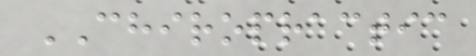CHIROPRACTIC
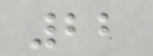22
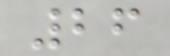26
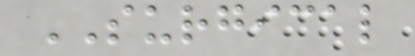SURGICAL
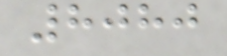8080
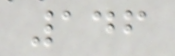146
